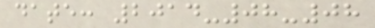date: 2014-08-08
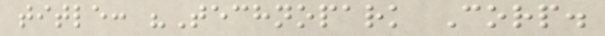title: "Technopark Corp.
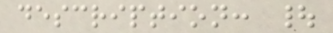description: |
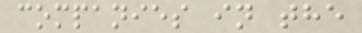companies in the
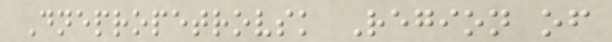Dnepropetrovsk Region of
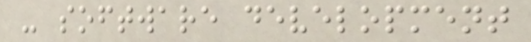- software development
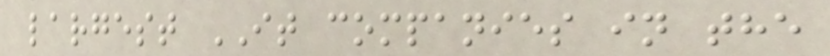largest IT companies in the
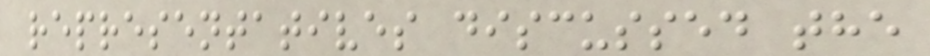representatives discussed the
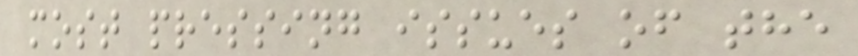most pressing issues of the
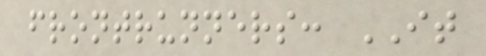frontrunners: IT
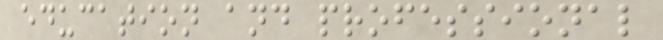education and professional
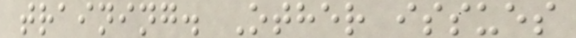training. Other issues
